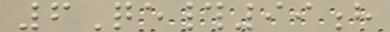6Qe#99h
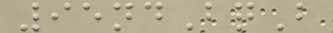95ndBqB
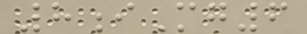8iMg6
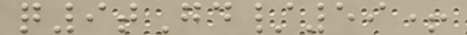q9tGd/59+
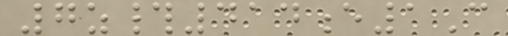7z#414e1C
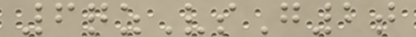6qzVsG2t
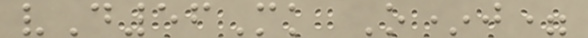vD56Mk O*j=
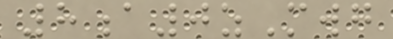8a0zMwg
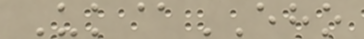Uk@EHO
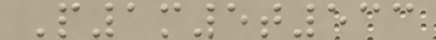P1m5t533
